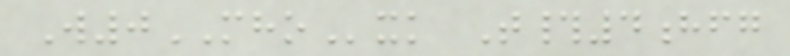W0MHOxk T#4hfg
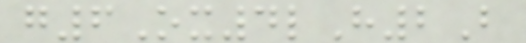g6Ox4lH2B
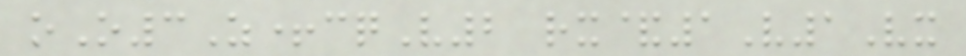oO3Z+cqV2 rx&1V1Vx
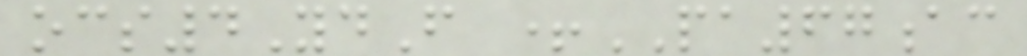ocs4YdF +PA67ac
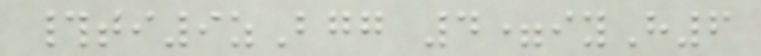#ti9zBgg 4=iyH6
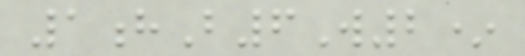1hB6W2*
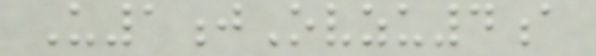U1jOvzu4a
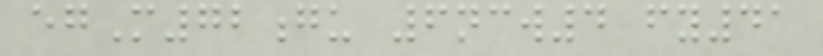egM72gu 6ncw4 fy41
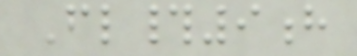Fl#9h
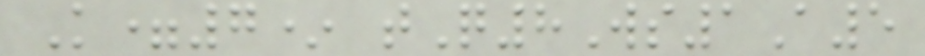K=7* tQ8Ws1A5
